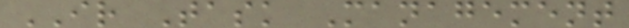IR Task Management
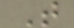T
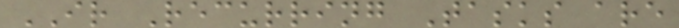IR Recurring Tasks are
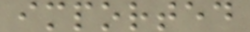imported
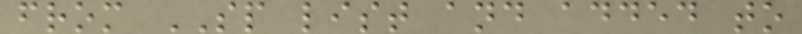from SP list and added to
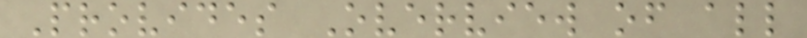Provides Overview of all
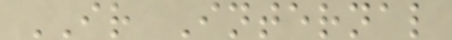IR Internal
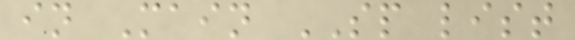in Main SP list
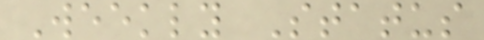Weekly Status
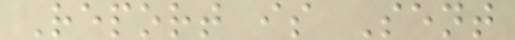Report is Sent
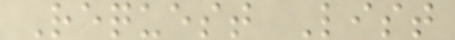Request List
